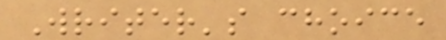Writer's choice
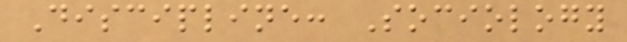Discipline: Sociology
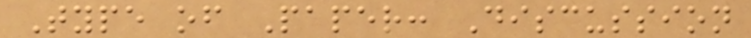Type of Paper: Discussion
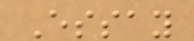Essay
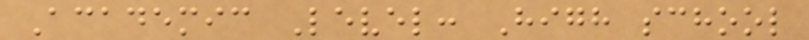Academic Level: High school
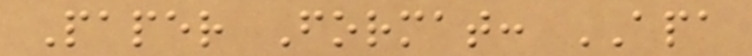Paper Format: APA
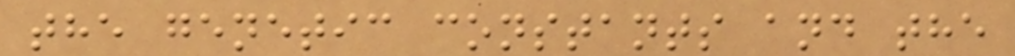the genetic constants and the
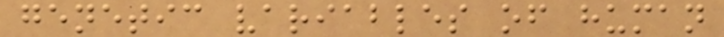genetic variables of human
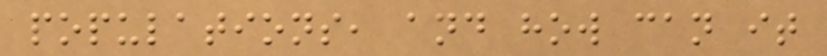populations, and how can it
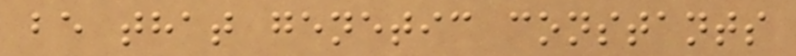be that genetic constants
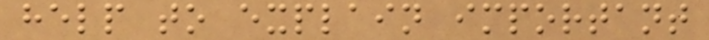help to explain important
